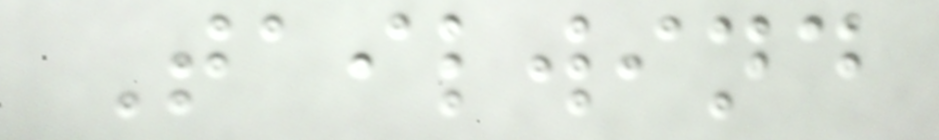Tailwind
